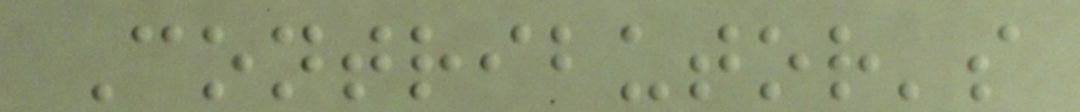Contributor's
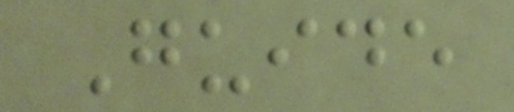Guide
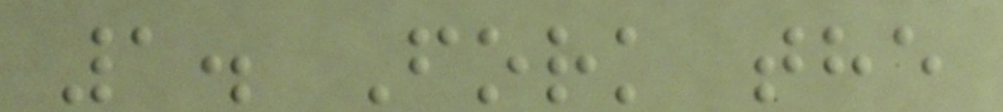1. Fork the
